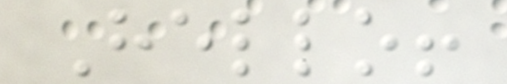Hello!
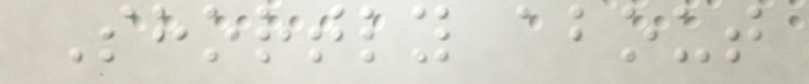Shortly about
